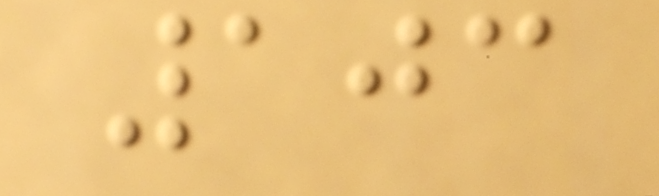103
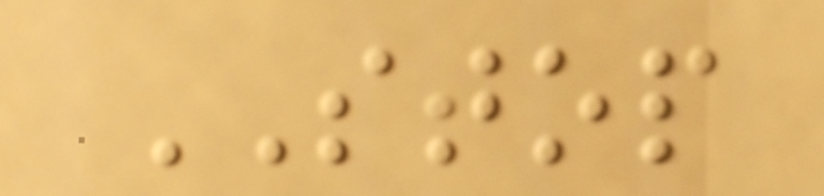STOP
